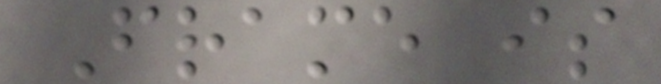Frame is
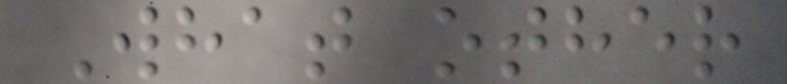What other
